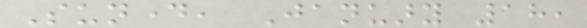Sunday, January 18,
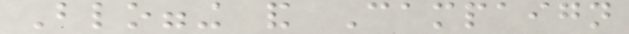Blogging and Campaign
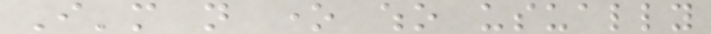I'm not one who usually
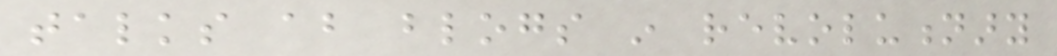talks about blogs in revolutionary
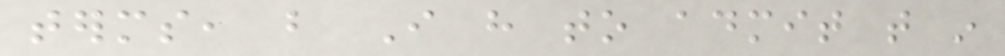terms, but I have to admit that in
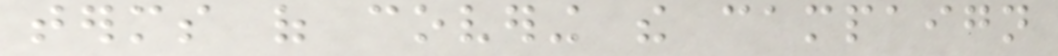terms of covering the campaign
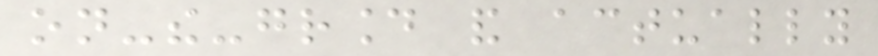on-the-ground and actually
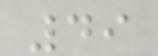49
